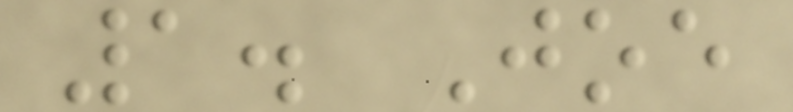1. Joe
